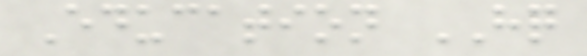Education HQ
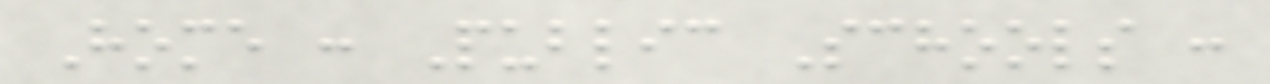Home : Public Schools :
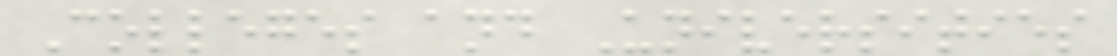Colleges and Universities
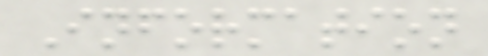Information
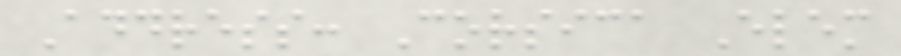Address: Corsica Elem
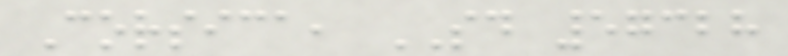Corsica, SD 57328
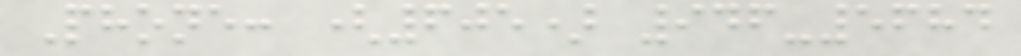Phone: (605) 946-5684
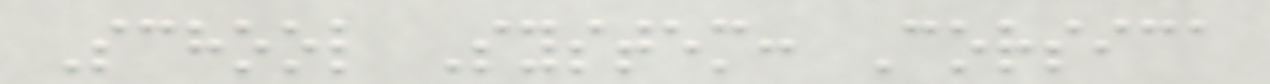School System: Corsica
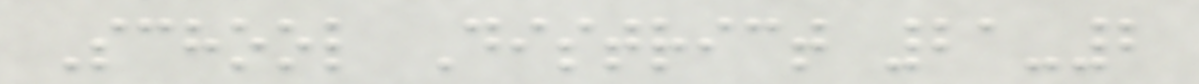School District 21-2
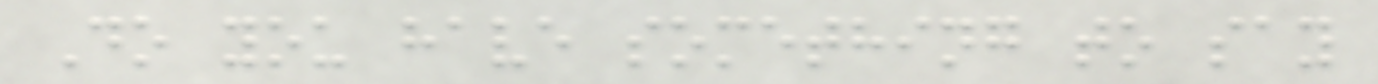Do you have something to say
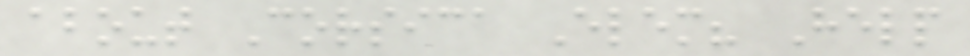about Corsica Elem? Help
